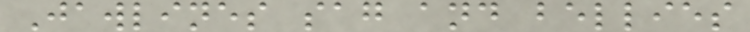Jawlines sag and bellies
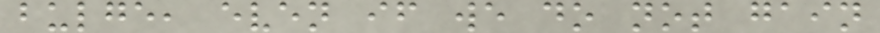bulge, even if we do not gain
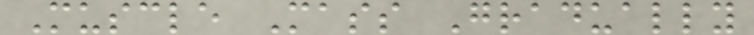Muscle Mass Gradually
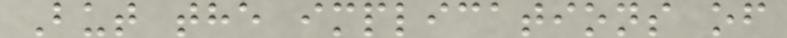But the implications of
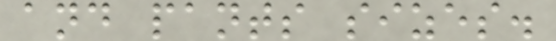and pants sizes.
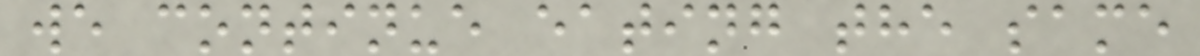we continue eating the same
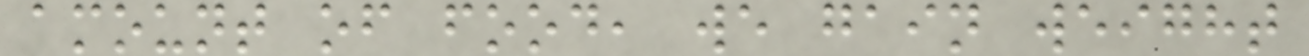amount of food, we gain weight
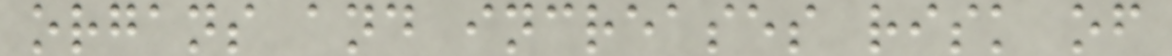organs and increases risk of
